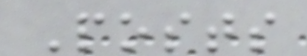Posts
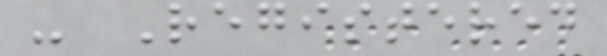- Registered
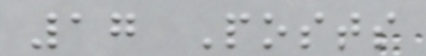17 Posts
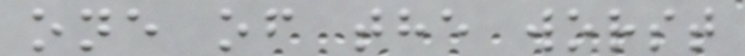one of the worst
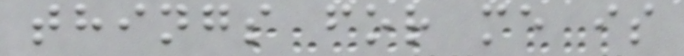things for me is
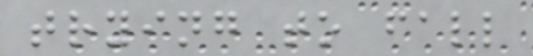trying to fall
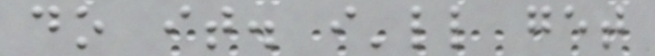do it. i'll get
